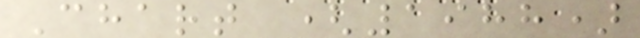Chart (1988)
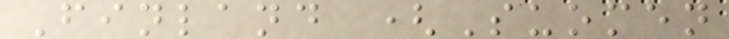Finland (Suomen
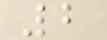2
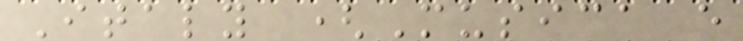Italy (Musica e
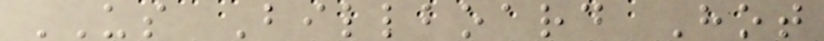US Billboard Hot
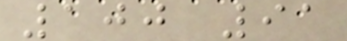100 91
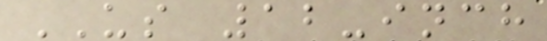US 12-inch
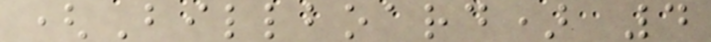(Billboard) 4
